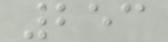253
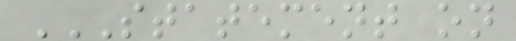STATEMENT ON
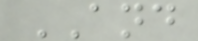AND
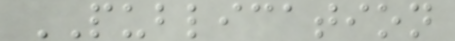PUBLICATION
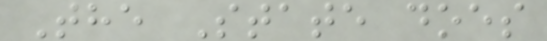The State does
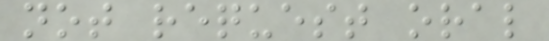not request oral
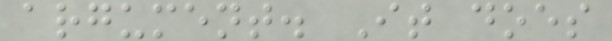argument. It does
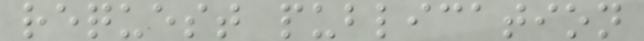request publication
